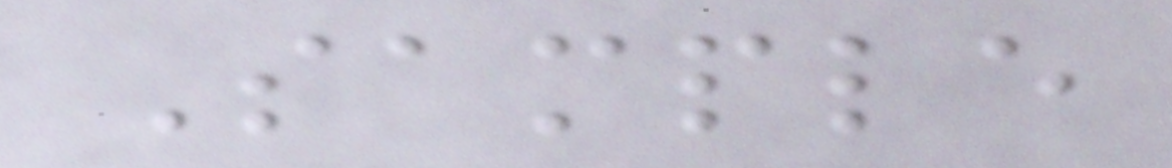Sample
